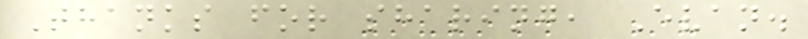Thanks for sharing, Evan.
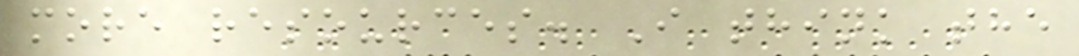more resources. I think the
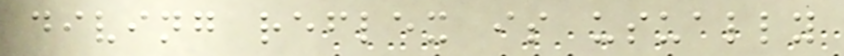diving reflex is usually
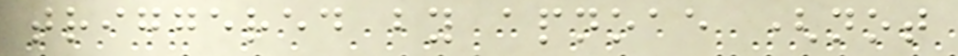triggered by apnoae (not
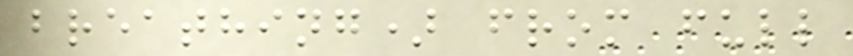breathing) from full
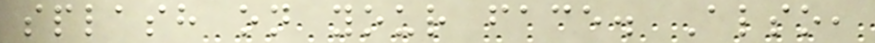splash on your face. Also,
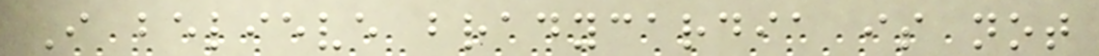I believe bradycardia is not
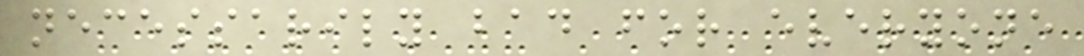necessarily bad for everyone
